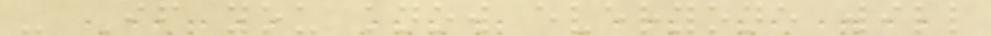- If you know everyone will
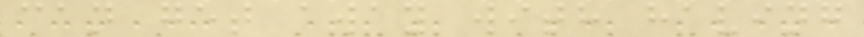can get away with having
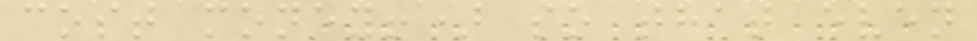cost money!) so that even
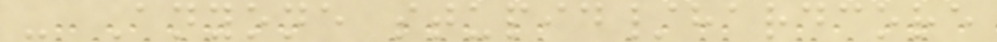- Anyone stupid/hardcore
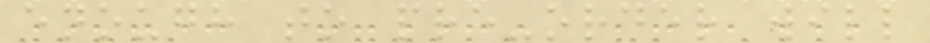enough to pre-order will
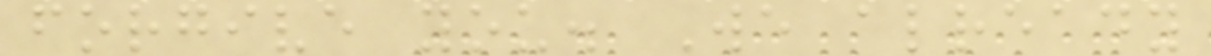forgive you. We already
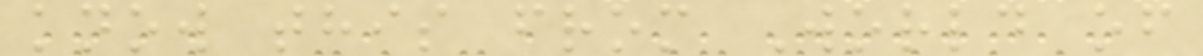know this from World of
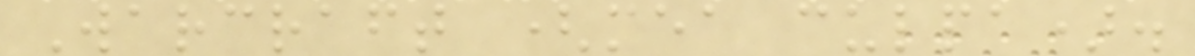Warcraft (mea culpa).
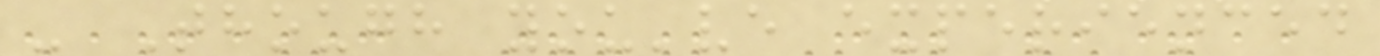- Though you've experienced
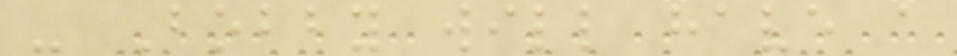- Bobby will have a
